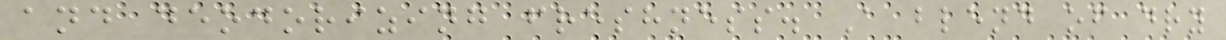and deodorizing freshness. A blend of dry
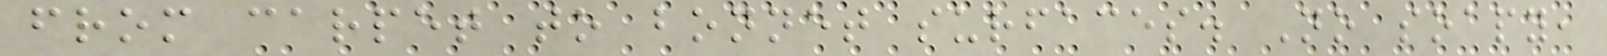from carpet to bonnet surfaces. No soapy,
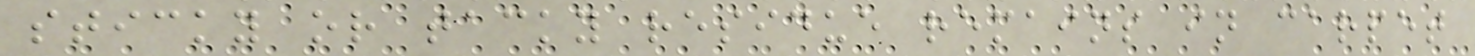sticky or tacky residue remains in carpet
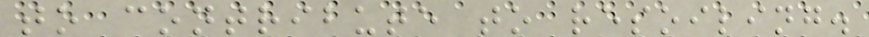to contribute to resoiling.
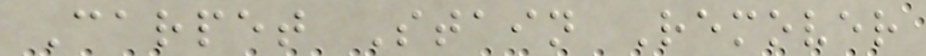Carpet Stain Remover
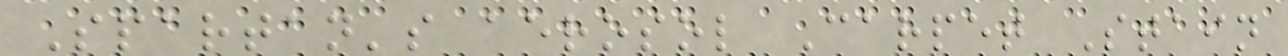Spartan's aerosol Carpet Stain
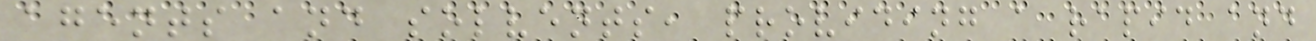agents and solvents, providing a rapid and
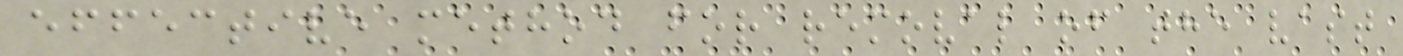effective method for removal of the vast
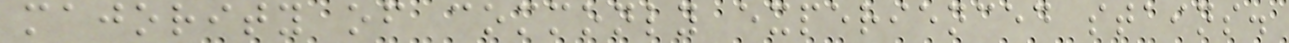majority of commonly experienced stains.
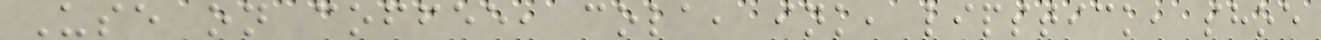Use on coffee, cola, ink, lipstick, shoe
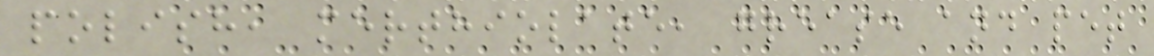polish, merthiolate, grease and pet
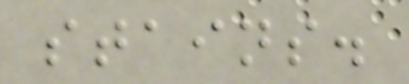stains.
